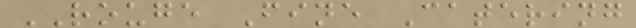ROUGE Fine Catering
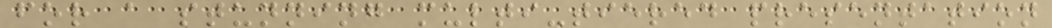for a stunning multi-tiered presentation
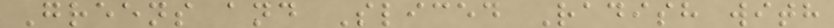Greens and Sliced Radish with
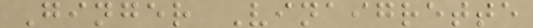Ginger Vinaigrette
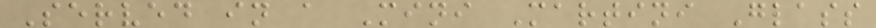Served in a Mini Martini Glass
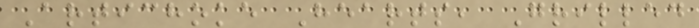Artichoke Hearts, Grilled
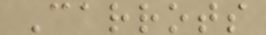Carrots
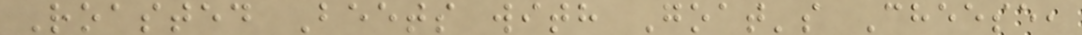Roasted Beets with Goat's Cheese,
